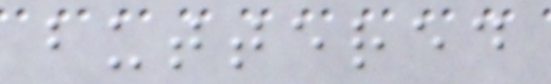buttered
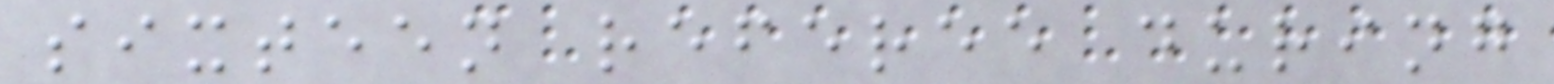sixteen referee during
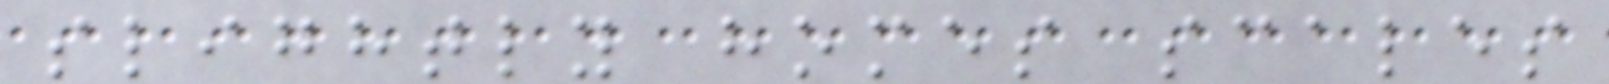slightly homes scales
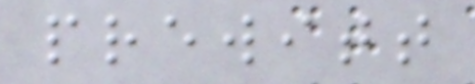prewitt
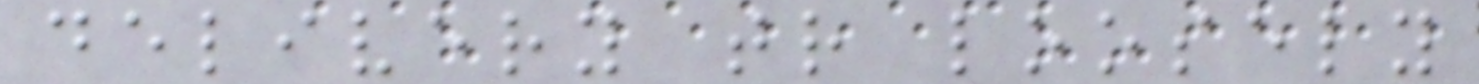delivery tr loosely
